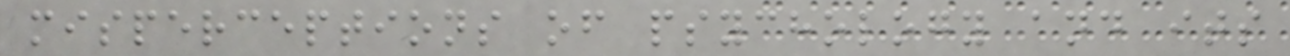misperceptions of psychology and its
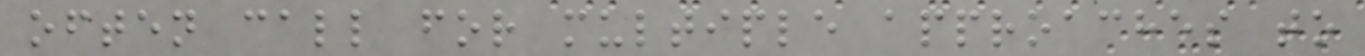often call for multiple approaches to
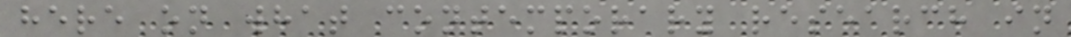here on what contemporary research in
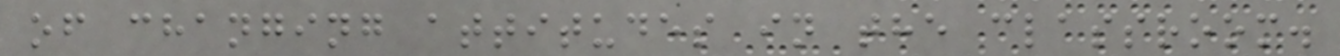of changing attitudes in the classroom.
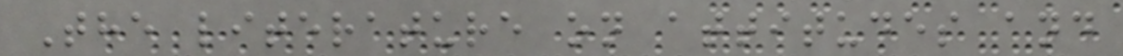The literature on attitudes and
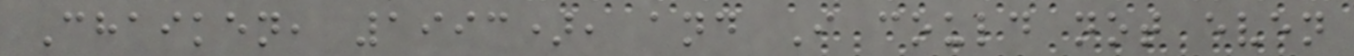Chaiken, 1993), and I could not even
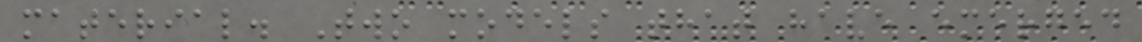material. Two models that have emerged
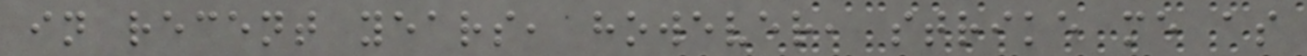in recent years, however, strike me as
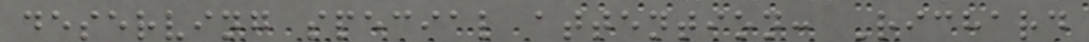deserving special attention: Richard
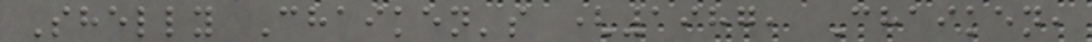Shelly Chaiken's (1987, Chaiken,
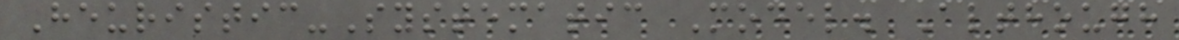Heuristic-Systematic Model. Although
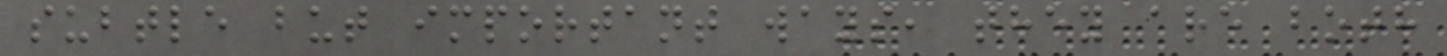subtle but important ways, they are both
